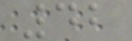42
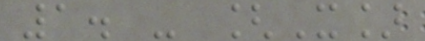1. - [X]
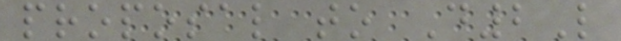proposal to D2L
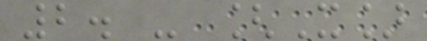2. - [X]
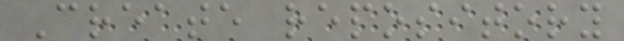Create repository
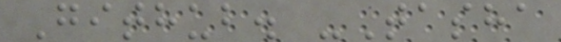Github. -Tasha
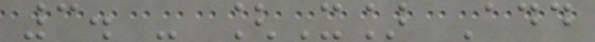3. - [X] Add
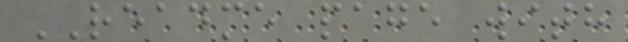README page with
